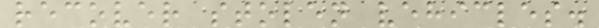recover stolen vehicles.
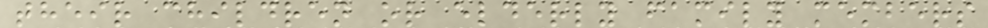their children or elderly family members
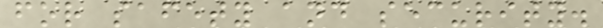for safety and security.
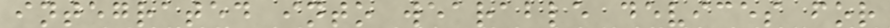integrated into wearable devices for
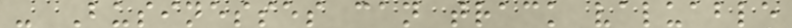- Businesses can track valuable
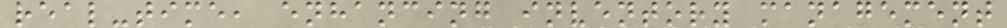real-time, enhancing inventory management
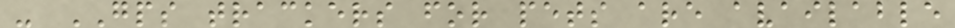- GPS trackers for pets are available
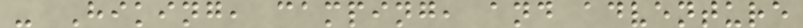- Hiking, camping, and adventure
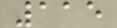115
